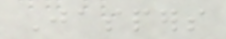Jaspers
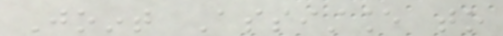Joint Assistance to
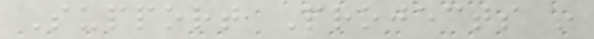Support Projects in
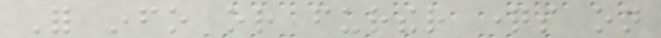For info or further questions on
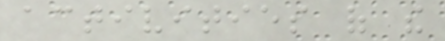activities of the
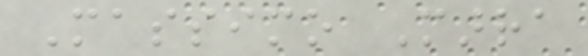Massimo Marra
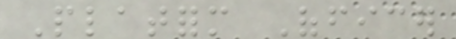Platform Officer
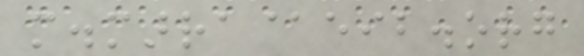m.marra@eib.org
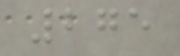275
